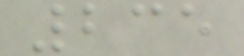235
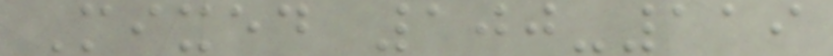Mixed 100-119
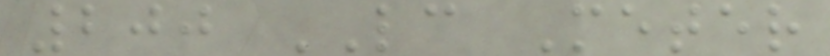200 LC Meter
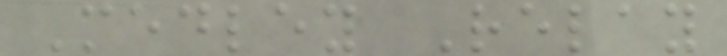Medley Relay
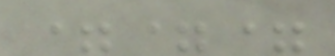===
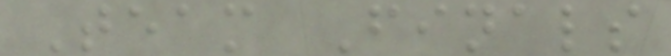Team Finals
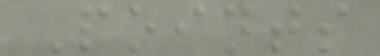Points
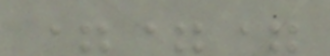===
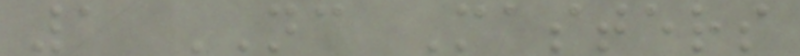1 NC Masters
